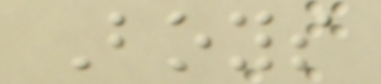Boys
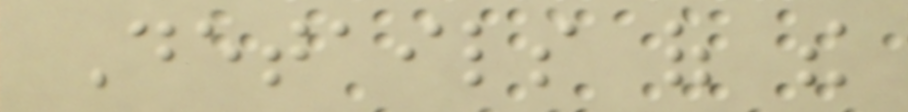Details of the
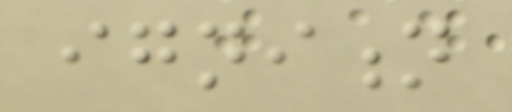ignition
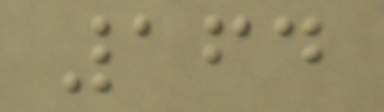164
